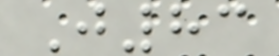J83
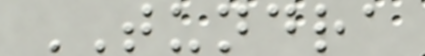TUNDRA
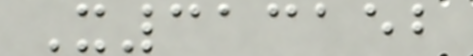X313152
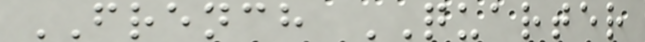FRENCH QUARTER
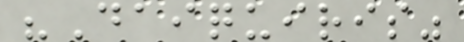"Daiquiris"
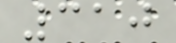310
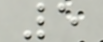5
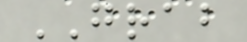GRAB
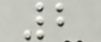2
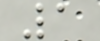1
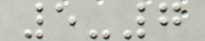5-7
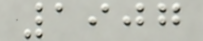1907
